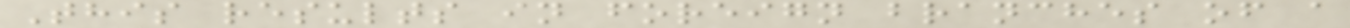This results in foreign branches of a
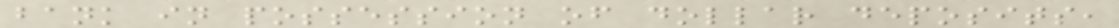bank in possession of dollar deposits,
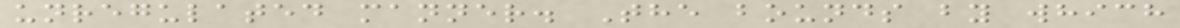unregulated manner. The bounds by which
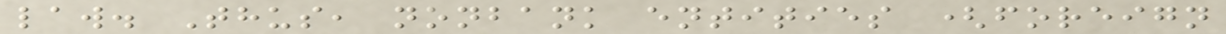law. Thus, nonbank entities (foreign
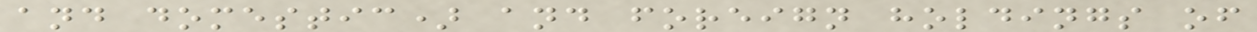and domestic) and foreign holdings of
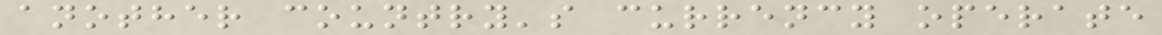another country's currency operate
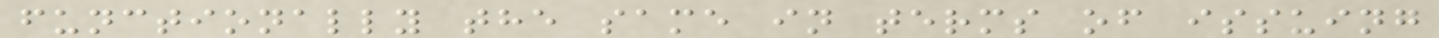functionally the same in terms of issuing
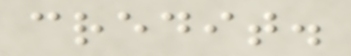credit.
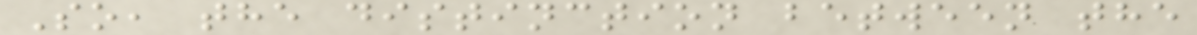So, the distinction between the
